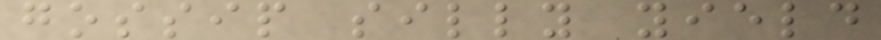gossip silly yield
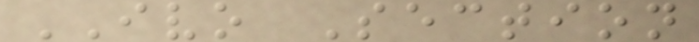IVO Section
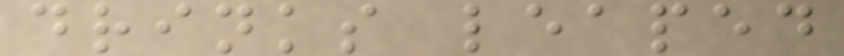drinks leaped
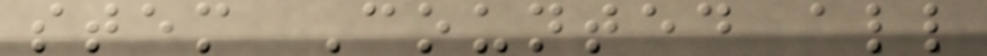stem Counted all
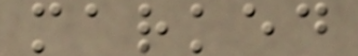marked
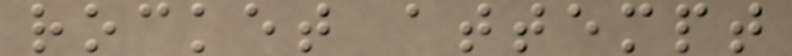rocket attempt
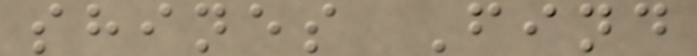shines Find
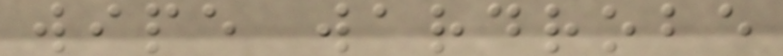wipe wardrobe
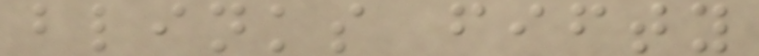blinks fifty
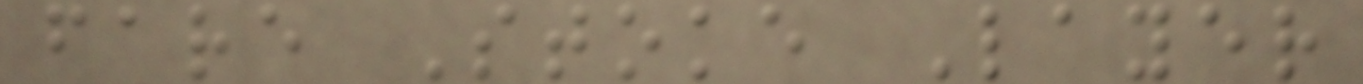fare Stoke Layer
